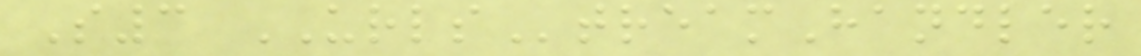S3 URLStreamHandler
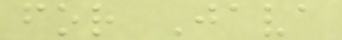for Java
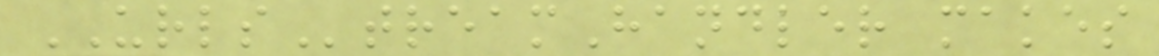URLStreamHandler makes
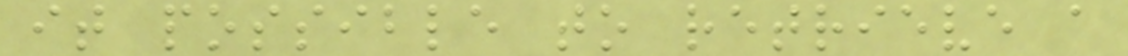it possible to retrieve a
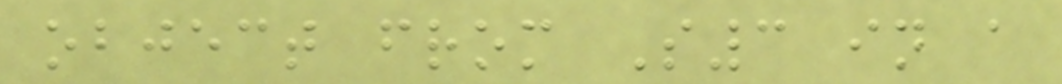object from S3 in a
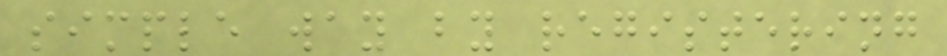simple way by registering
